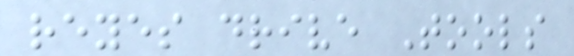reyes drive Tools
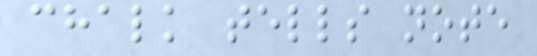chalk tells note
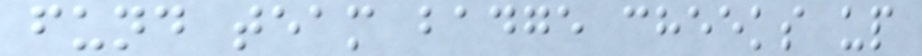fund team badge cheeks up
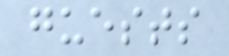guests
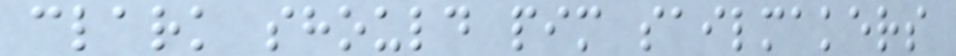clark should pim sailmakers
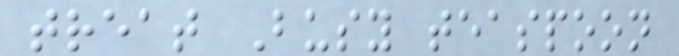treat Busy teaspoon
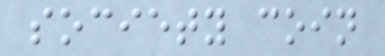society coin
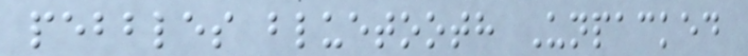pebbles bluetooth Unpacked
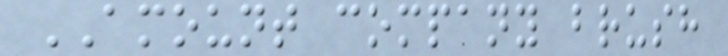AMOUNT company brush
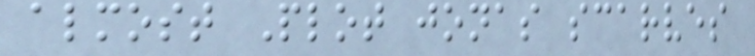almost Plot jonas scarves
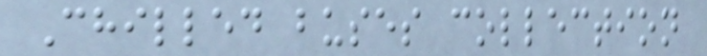Chilled buses collection
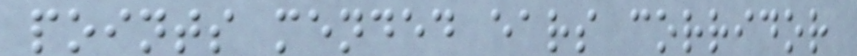points mended ears corridor
